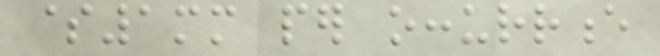$1mm per occurrence
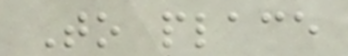To place
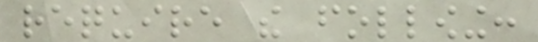require the following:
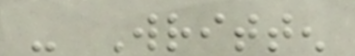- Written
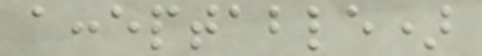acceptable)
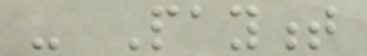- Payment
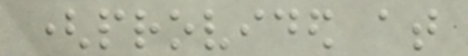(provided at
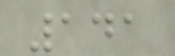141
